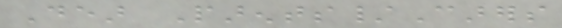Dear Parents/Carers
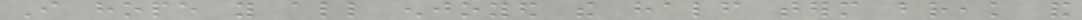I hope you all enjoyed the half term break and
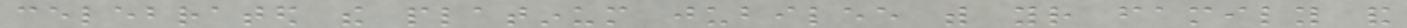celebrated the platinum jubilee with your family and
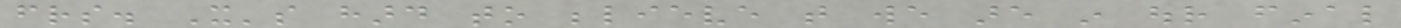friends. It's hard to believe that we are in our final
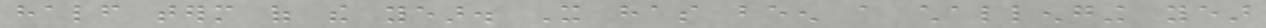half term of the year. It has been a challenging year
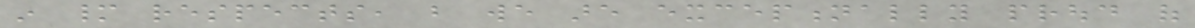in many respects, but we are exceptionally proud of
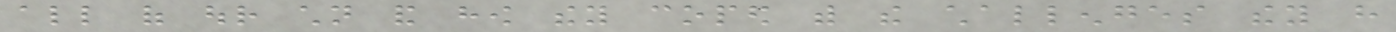all of our children and how they coped with the challenges they have
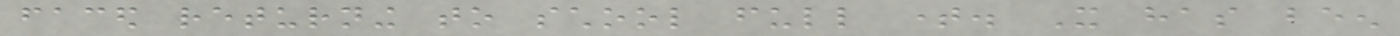faced returning to school full time. It has been
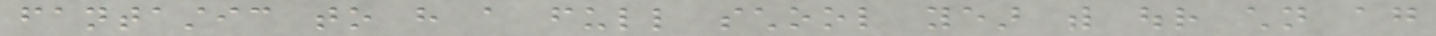fantastic to have a full school year with our children again
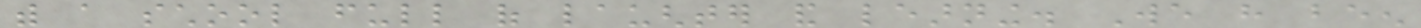with a school full of laughter and learning. We have been
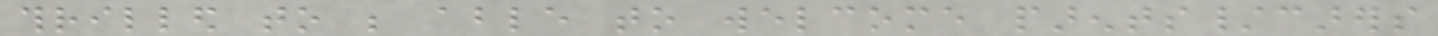thrilled to be able to welcome parents/carers
